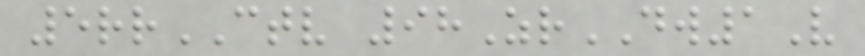5rrCTV 98ZrDW1V
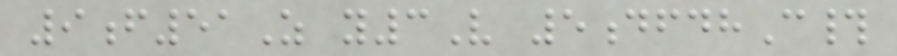9f51Z y3V 5dfdhC#
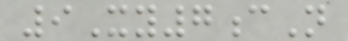9Xy7cN
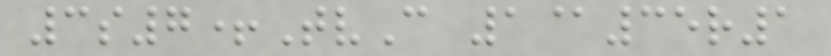3s7+TvC 1@35r1
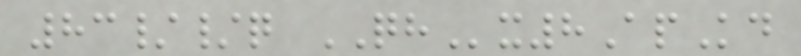83//q QHx8ApKd
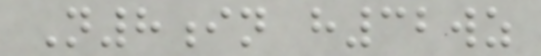N8in h32wz
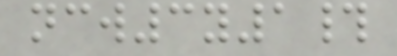ncw3y1#
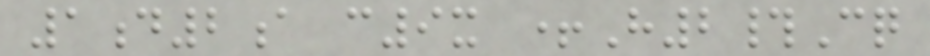1d2a c9x +H2#Cq
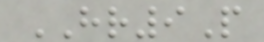HR9P
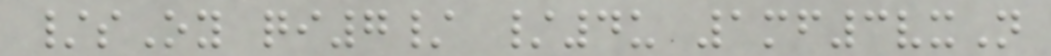/sOy qi7/ /4u 1mf3vxN
